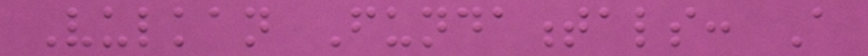Vulkan Fundamentals: A
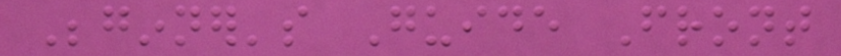Beginner's Guide Front
